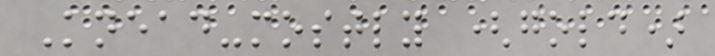Knead-mostly (gold)
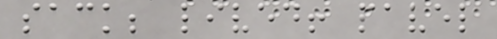sack; lived! pavel
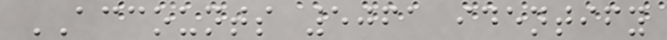ACCOUNTS 5061 identify
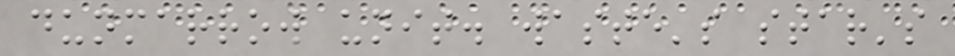dunmarrow unit. waste's star's
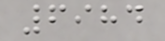6984
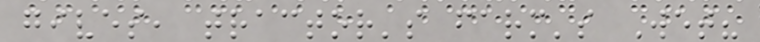gives, tractor's farm's Wet?
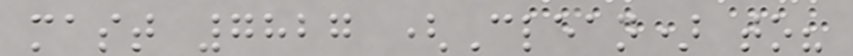mast 7827 (Clean) to?
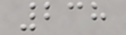238
